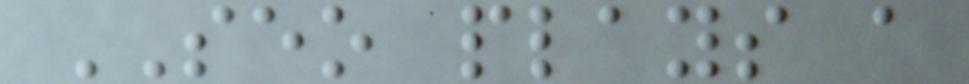SEO plays a
